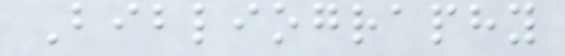Bibliography
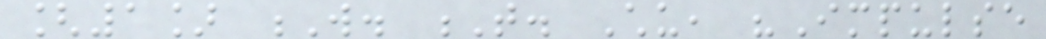[1] W. T. Chu, "Impulse
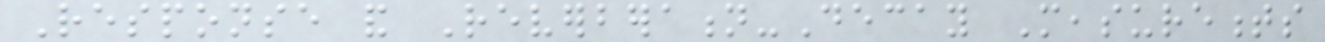Response and Reverberation-Decay Measurements
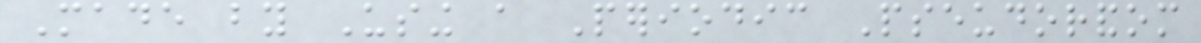Made by Using a Periodic Pseudorandom
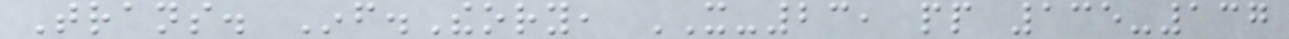Trans. Inf.Theory, IT-23, pp 135-137
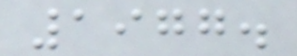1977.
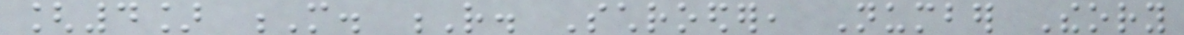[4] M. R. Schroeder, Number Theory
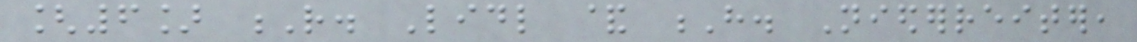[6] R. Lidl & H. Niederreiter,
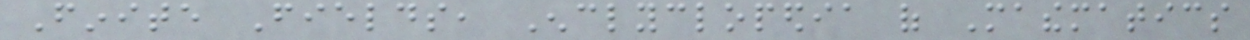Finite Fields, Enclyclopedia of Mathematics
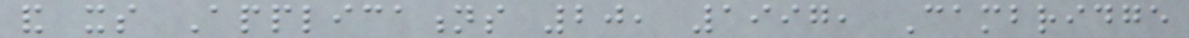and its Applications 20, 1997, Cambridge
